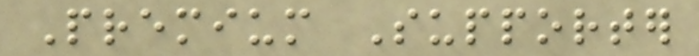Premium Supporter
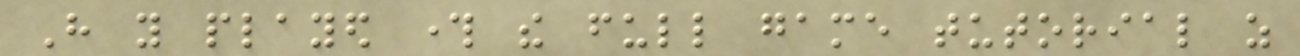Have you played through the full game tutorial as
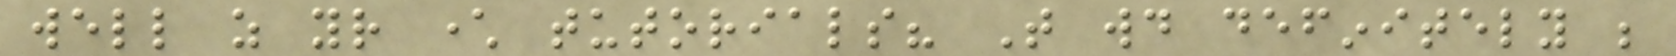well as your character tutorials? That would definitely be
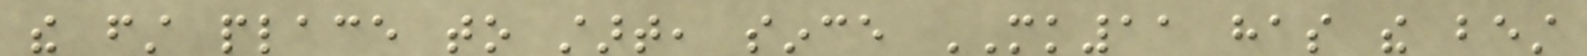the first place to start, since MK11 has the best
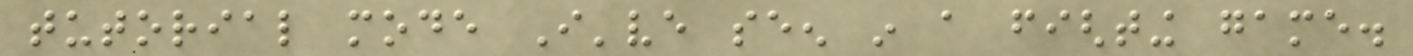tutorial mode I've seen in a fighting game.
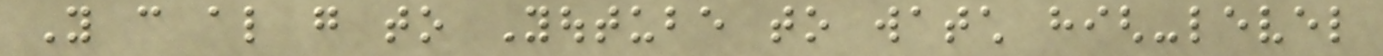You can also go to Youtube to watch high-level
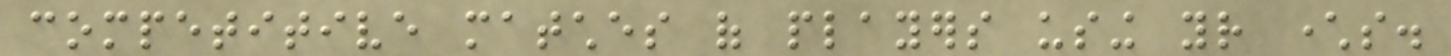competitive matches of players using your characters.
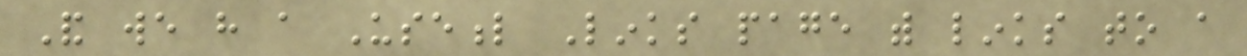And we have a Useful Links page with links to a
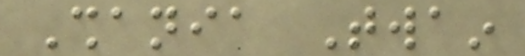Shania Twain
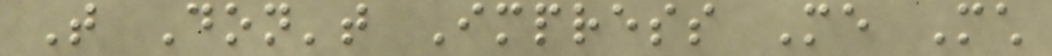That Don't Impress Me Much
